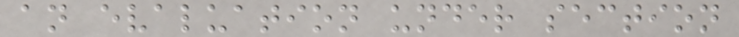an evaluation under section
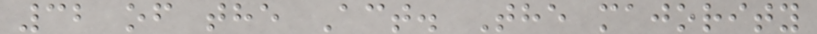32 of the Act. The majority
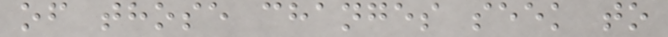of those changes seek to
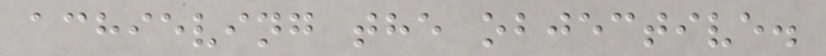achieving the objective.
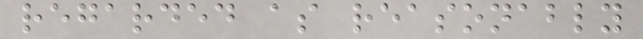regarded as reasonably
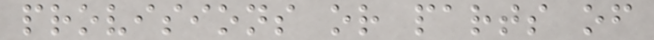provisions or parts of
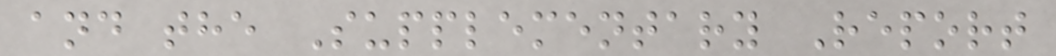and the Supplementary Report
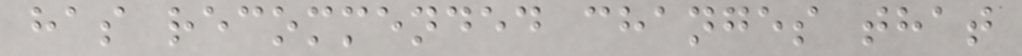has recommended changes that
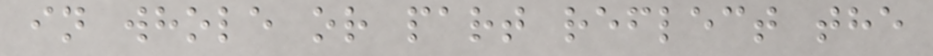in whole or part reflect the
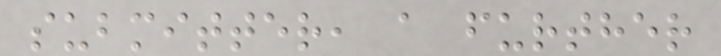submitter, a further
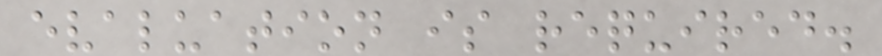evaluation is required.
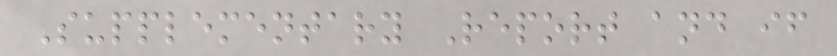Supplementary Report and if
